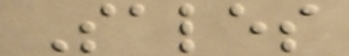Sales
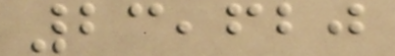23,620
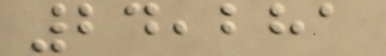24,281
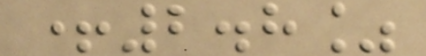+2.8%
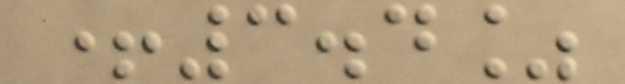+3.4%
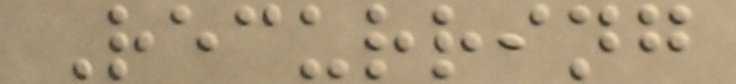Recurring
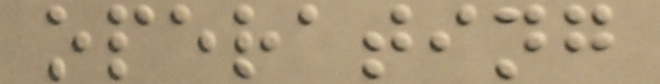operating
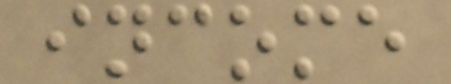income
